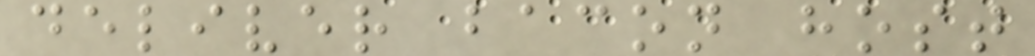deliver bacon host
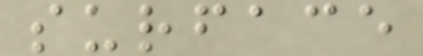surface
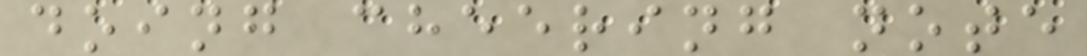doing cheering note
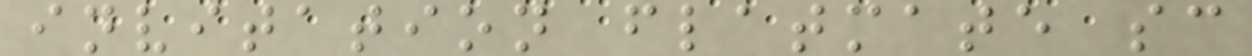invitation flatmate sc
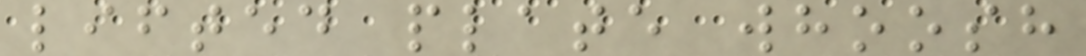lifted plate whoosh
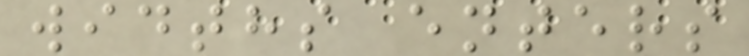widths enters
